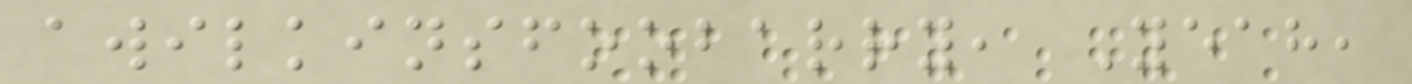awilkinsfoobarry, Yeah,
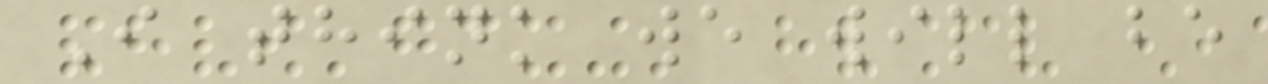I think we will be
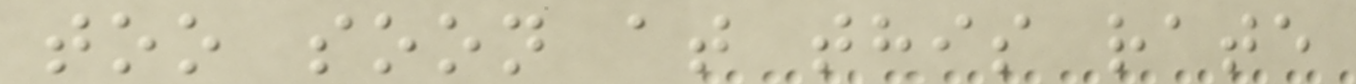too soon at this rate
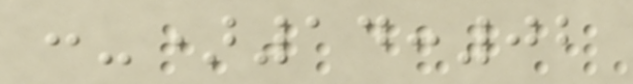:-)14:02
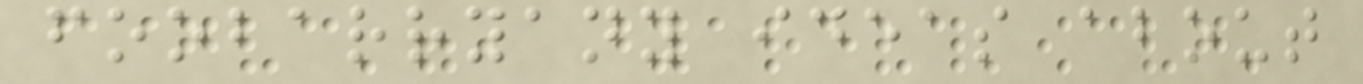foobarryany ideas about
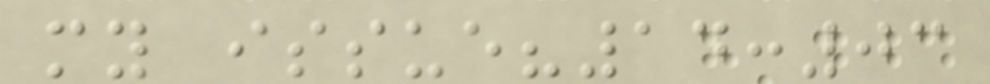my issue?14:03
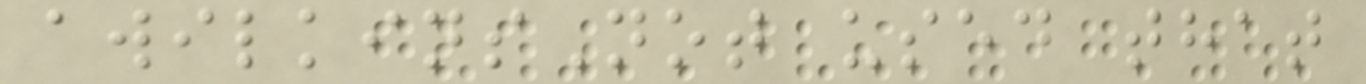awilkinsNot used that
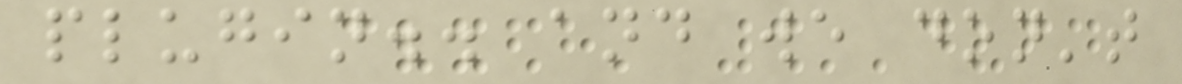plugin.. and we don't
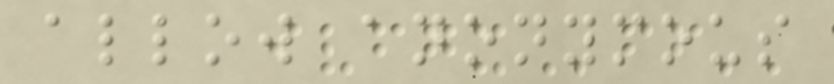allow anonymous
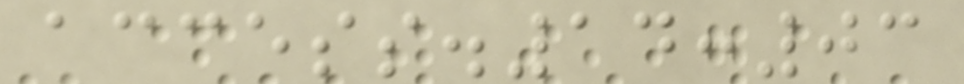access.14:03
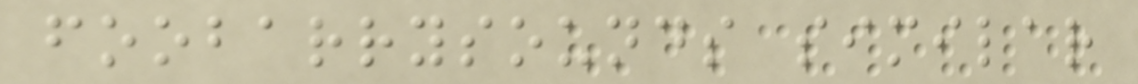foobarrysounds similar
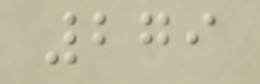279
